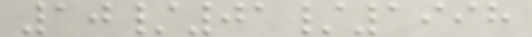10/01/1998
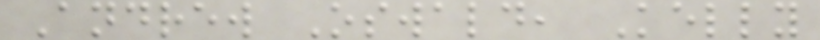Andrew Oswald, Kelly
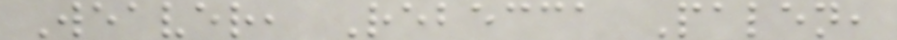Weaver, Rebecca Palen,
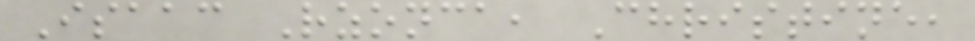Isaac Rzonca, Christine,
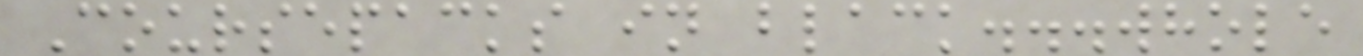Coursepacks in black...whole
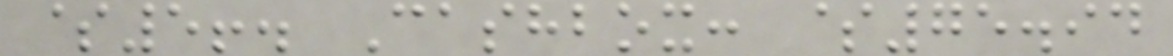$5!. Cashbox: $75.94
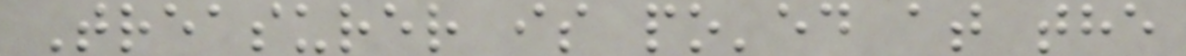Treasurer is po'ed at the
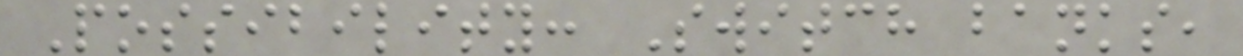Possibility: Switch banks,
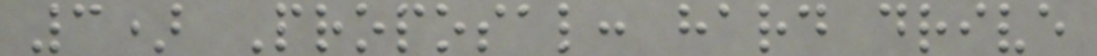3) Proposal: hard drive
